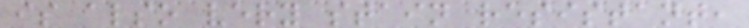is also very stain resistant,
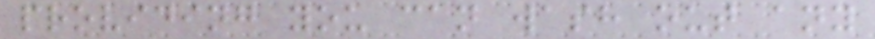providing you can wash out any
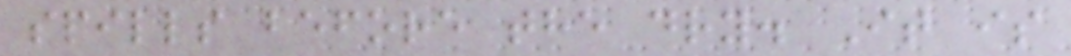spills before the dry. It is
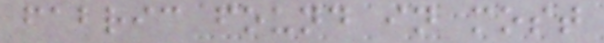fabric found in most
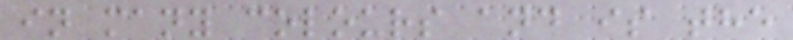in many colours and is the
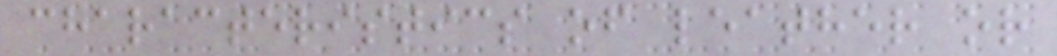characteristics of leather or
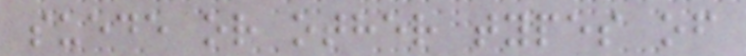suede or other types of
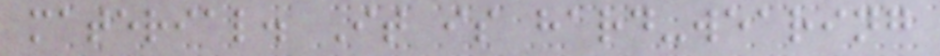material. It is hard-wearing
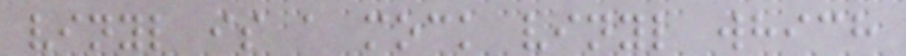vinyl is a mock vinyl which
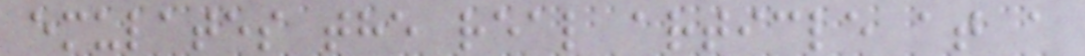emulates the real article at a
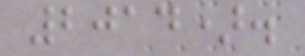2014).
